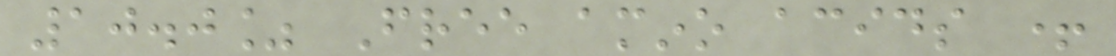10.0% Free amino acids +
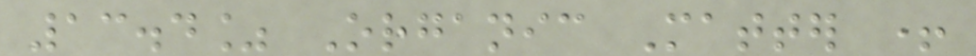13.4% Organic Matter +
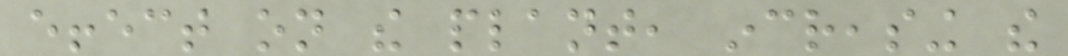effect on the plant, increasing the
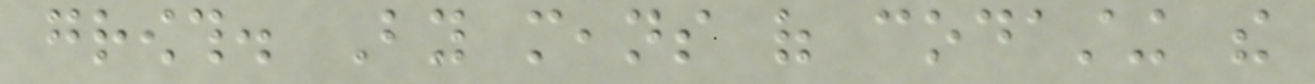growth. By means of codasting the
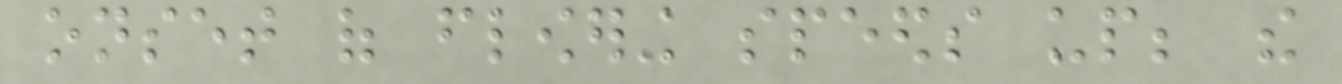onset of flowering speeds up; the
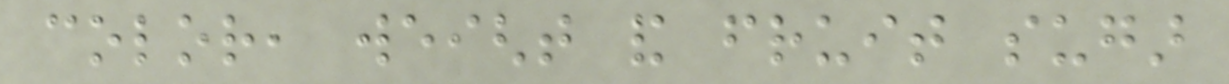color, weight and fruit sugar
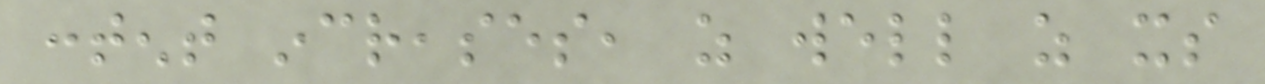content increases, as well as its
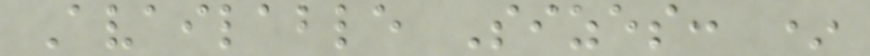Available Sizes: *
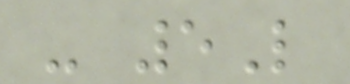- 5L
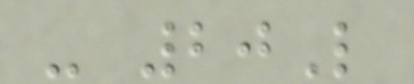- 20L
